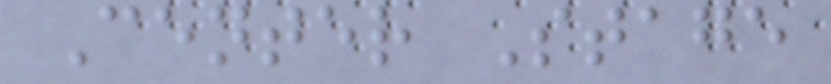Center Stage
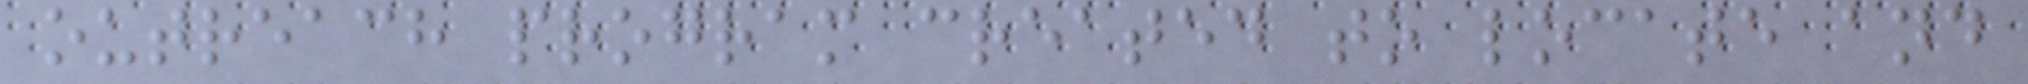outreach program created to locate and
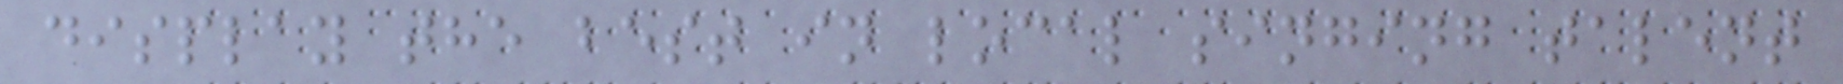display the best in local singing talent
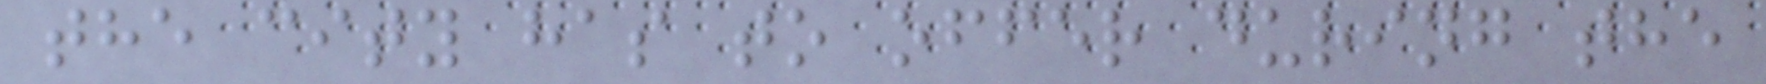the city has to offer during the
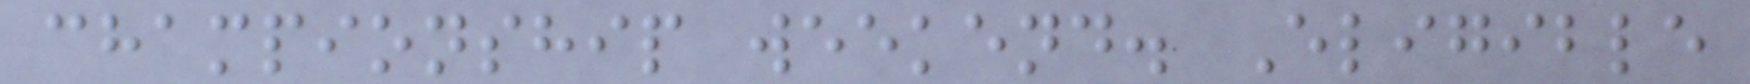championship weekend. Eligible
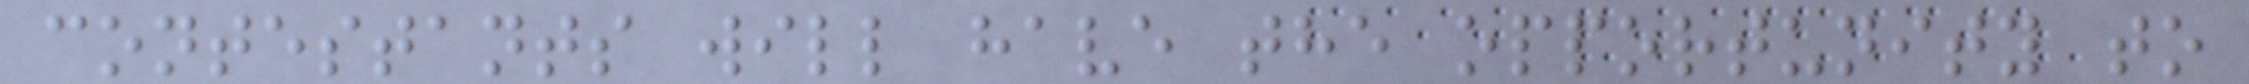contestants will have the opportunity to
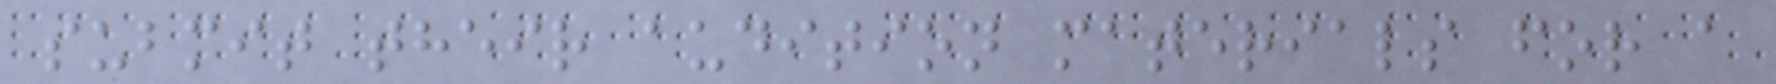submit their audition materials for a
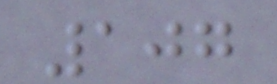107
